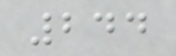244
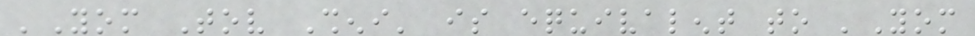'Yom Tov Sheni' is equivalent to 'Yom
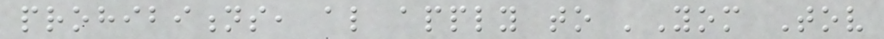prohibitions, also apply to 'Yom Tov
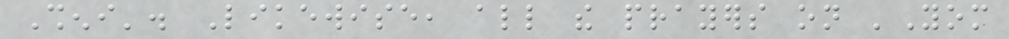Sheni'. Likewise, all the prayers on 'Yom
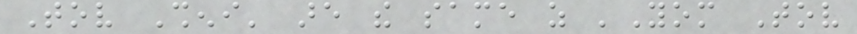Tov Sheni' are the same as 'Yom Tov
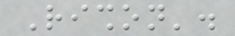Rishon'.
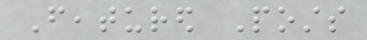Featured Posts
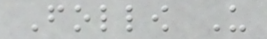Follow Us
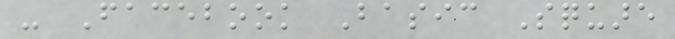- Facebook Basic Square
